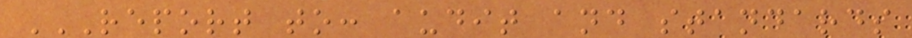REPORT TO: AUDIT AND STANDARDS
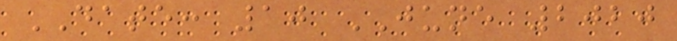DATE: 10 JUNE 2020
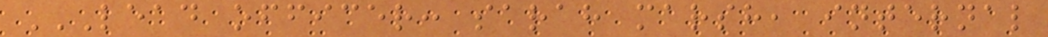LEAD OFFICER: SARAH MARSH, INTERNAL
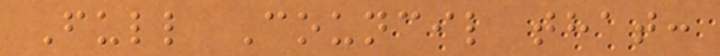Full Council that:
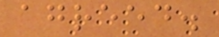agreed.
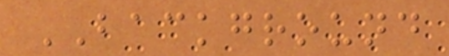BACKGROUND
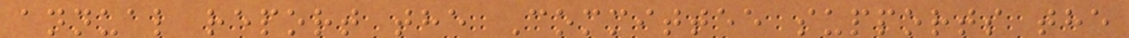annual report the Committee supports the
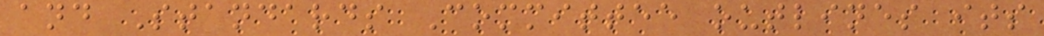and Standards Committee outlines its
